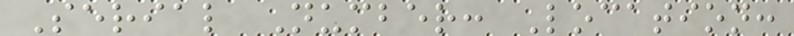Serial Number: Location:
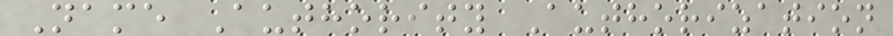Name Authority Authorization
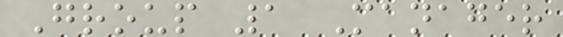Group 1 Manager
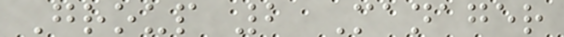Group 2 Manager
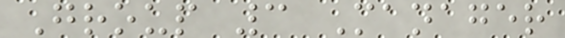Group 3 Manager
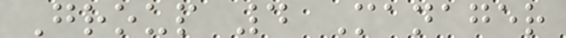Group 4 Manager
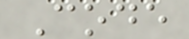Code
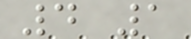4 1
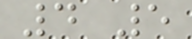4 5
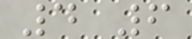4 6
